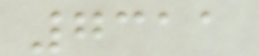7311
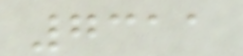7311
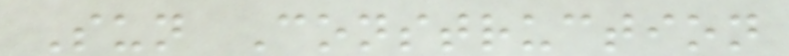Sun Construction
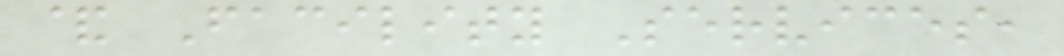& Facility Services,
